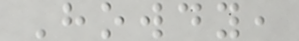Howdy,
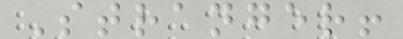Stranger!
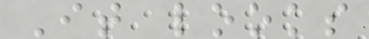It looks
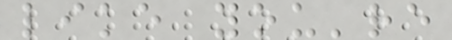like you're
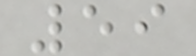59
